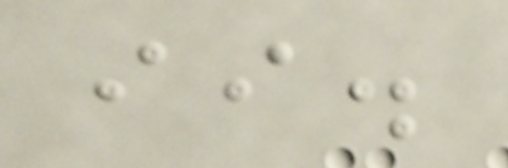ii.
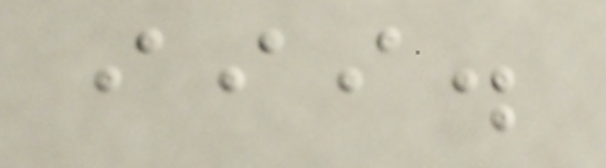iii.
